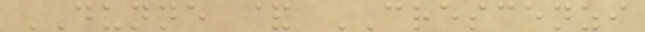DUNNE & CRESCENZI
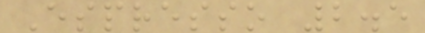Espresso 2.5
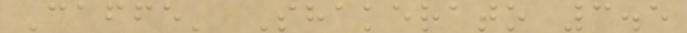Caffe' Shakerato 3.5
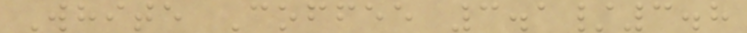White Coffee 3.1/3.8
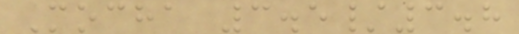Mocha 3.5/3.8
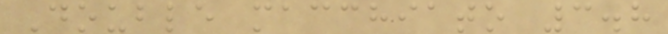Double macchiato 3.8
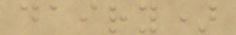dairy)
